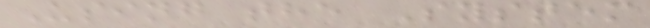Using the System
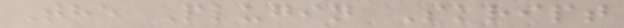The Plugin Skript
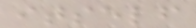itself
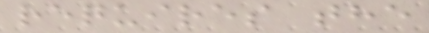requires the
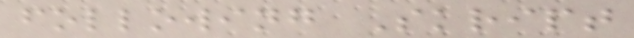following Skript
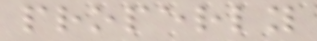properly
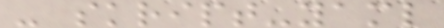- skript-yaml
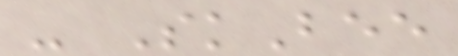- SkBee
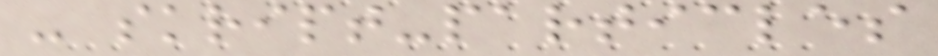- skript-particles
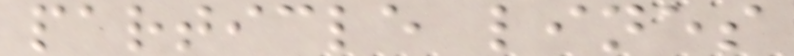particle lines
